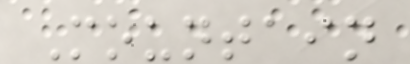Mountain
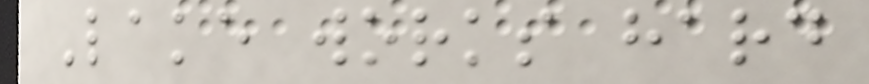Lake works hard
